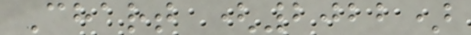Chart (2022)
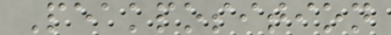Peakposition
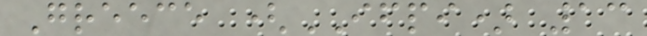Greece (IFPI) 13
